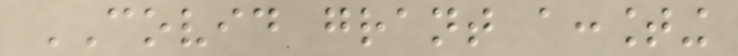COVID grant accounting
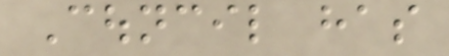Council has
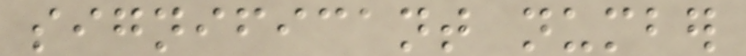significant number
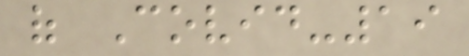of Covid-19
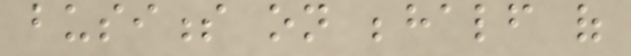business on behalf of
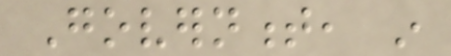Government, in
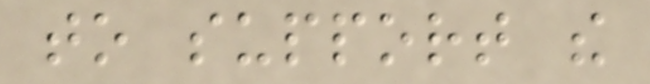to support the
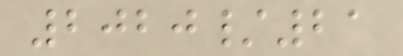2020/21
